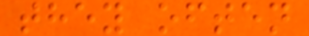they often
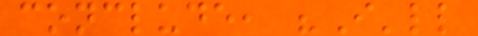conclude, "I'll
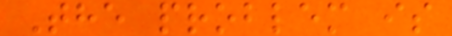The problem is
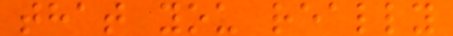that you really
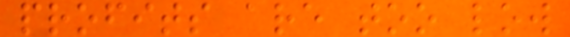profits are too low
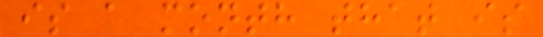is a month that is
